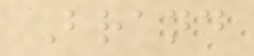Brand
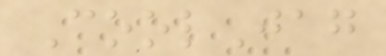CoolJag
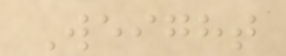Weight
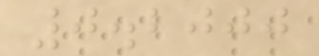0.2000
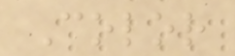Color
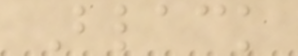Black
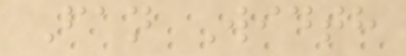Fan Width
